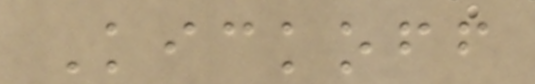Kickoff
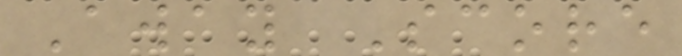Away Score
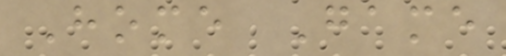Home Game
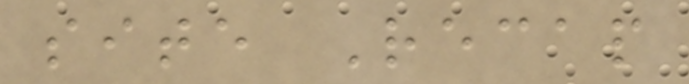site Recap
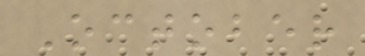October
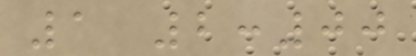1 2:00
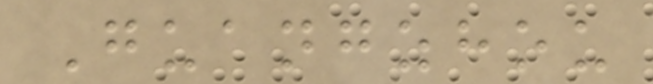Guangzhou
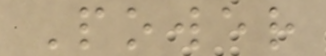Power
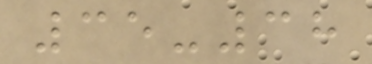35-38
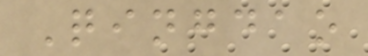Qingdao
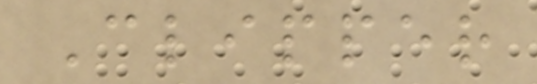Clipper
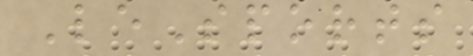LeSports
